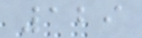129
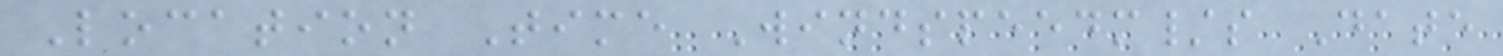Location Time Windspeedm/s Date
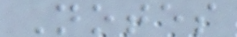Notes
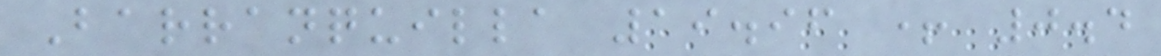Barranquilla 19.96 + 0.4
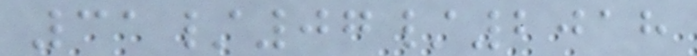31/07/2018
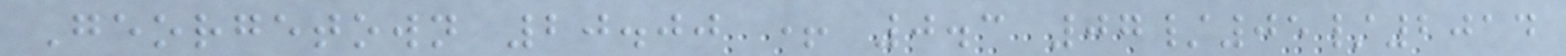Georgetown 20.00 + 0.3 07/05/2014
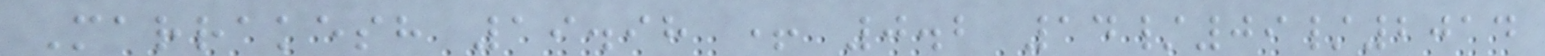Marrakesh 19.98 + 0.2 14/09/2014
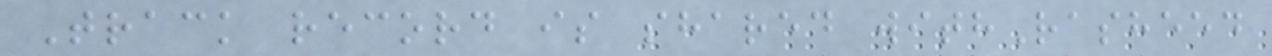Track record is shared withRasheed
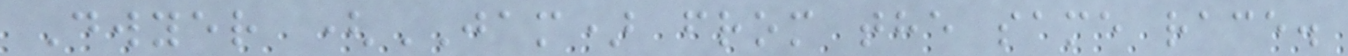Dwyer (JAM) from the same race.
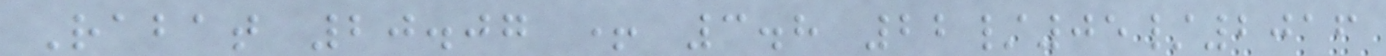Rabat 20.07 + 3.8 22/05/2016
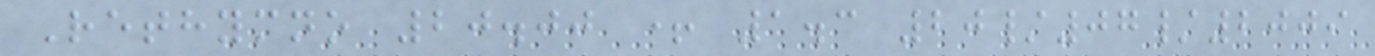Rethymno 20.00 + 1.3 20/07/2009
